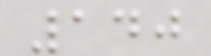140
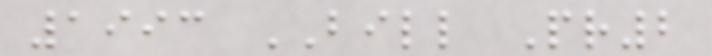1993 BILL Pr2
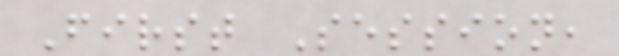First Session,
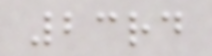23rd
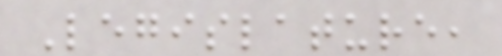Legislature,
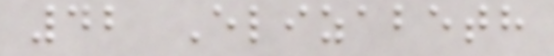42 Elizabeth
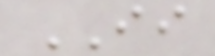II
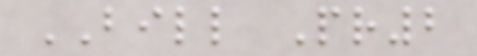BILL Pr2
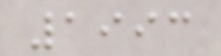1993
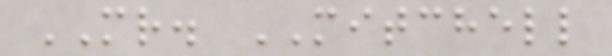MR. MITCHELL
